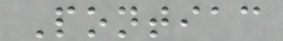Pontiac
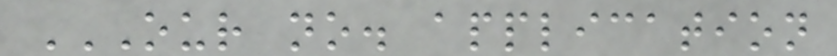OUR NO. APPLICATION
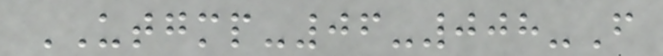UTGMP-06-008-F
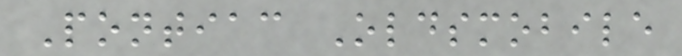Pontiac Oldsmobile
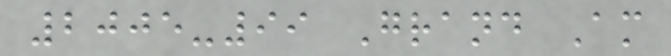2005-99 Grand Am
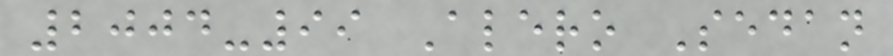2004-99 Alero Sedan
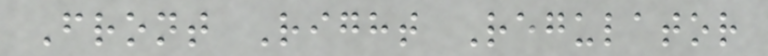Front Right Regulator
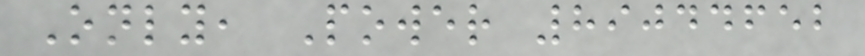Only, Power 89044652
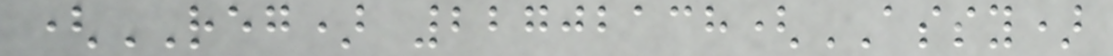(REG) 22702138(ASSY)
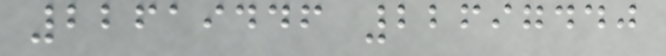22619446 22697440
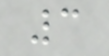3
